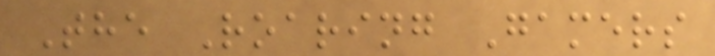The Roaring Gamers
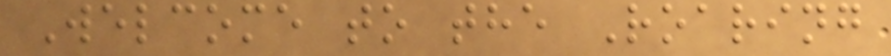Welcome to the Roaring
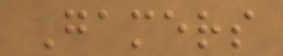Gamers
